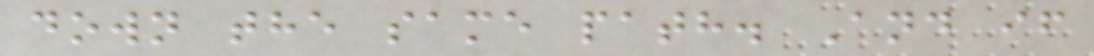down the same path. And if
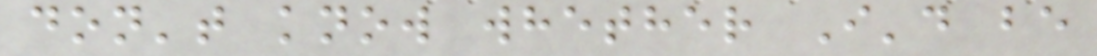don't know whether I'd be
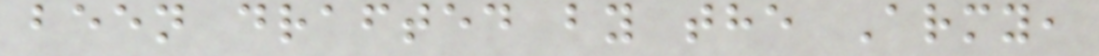been drafted by the Army,
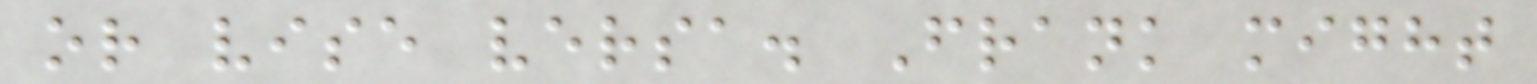or vise versa. Frank might
